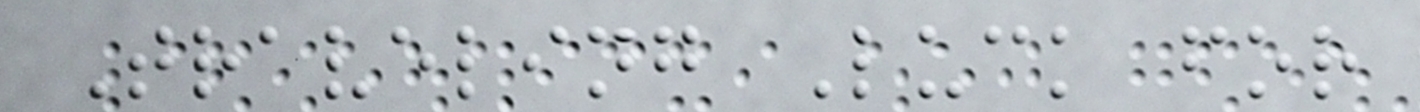Traveling Luck for
